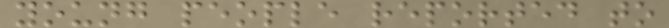young people reported to
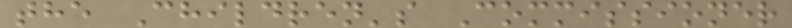the Children's Commissioner
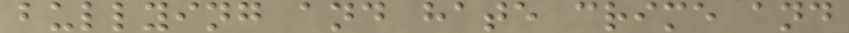bullying and hate crime and
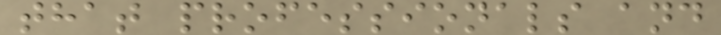that professionals and
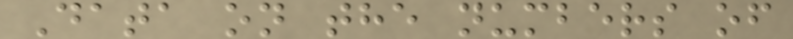Data on the numbers of
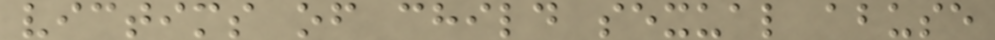victims of child sexual abuse
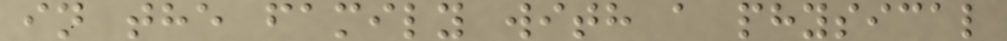in the family with a physical
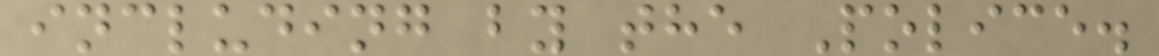including by the Police.
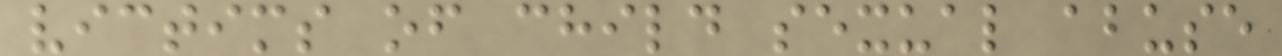victims of child sexual abuse
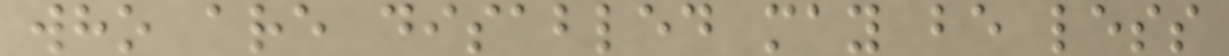who are disabled may be less
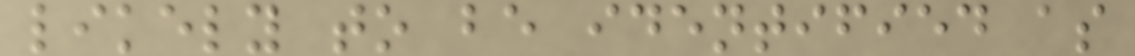likely to be identified as
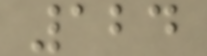124
